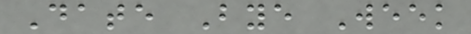Date Bye Week
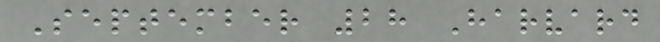September 28 Harvard
